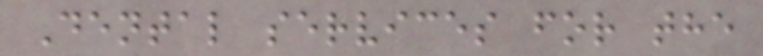Dental services for the
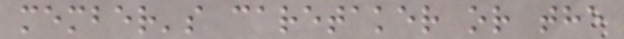member's caretaker or the
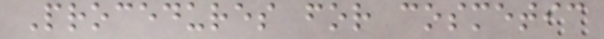Procedures for cosmetic
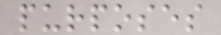purposes
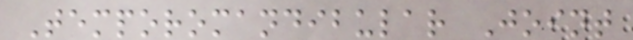Temporomandibular Joint
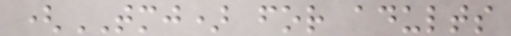(TMJ) for adults
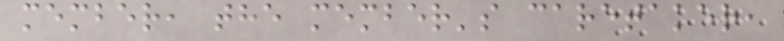member, the member's caretaker,
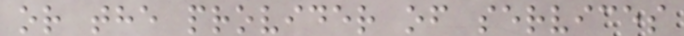or the provider of services
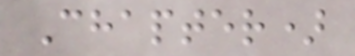Chapter)
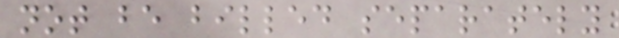not be billed separately
